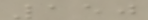150
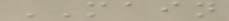MAIN
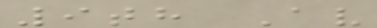9th Av
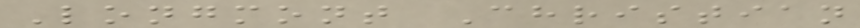Longmont Christian
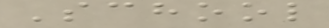School
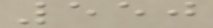550
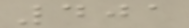401
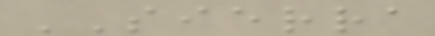SIERRA
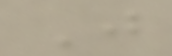J
